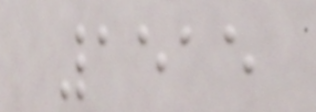1515
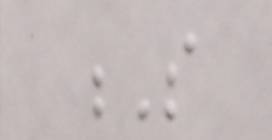S
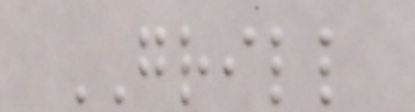GRILL
